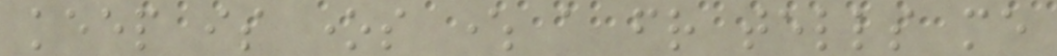keep is ones where a friend tells me
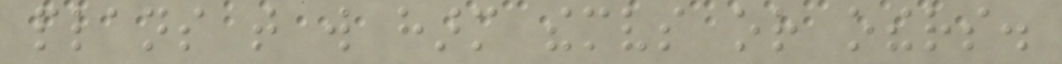plans that will harm themselves or others.
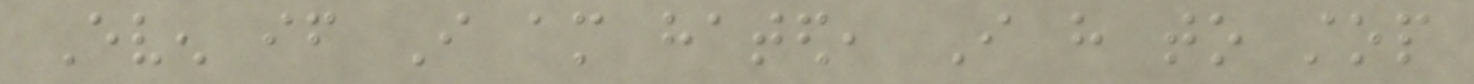Even if I am hated, I have to stop
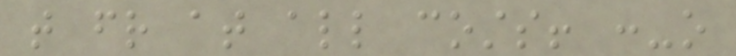that friend at all costs! :-o
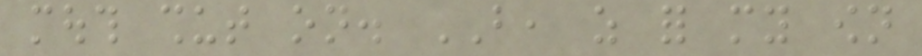mouth shut on. BUT, as for my own
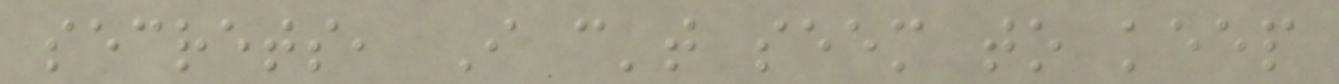secrets, I can't seem to keep
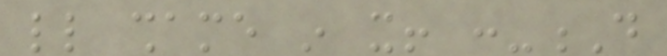little shame in it! :-D
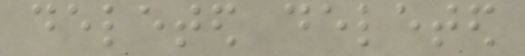deleted deleted
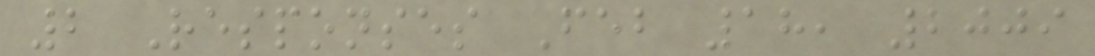2 Responses Feb 18, 2009
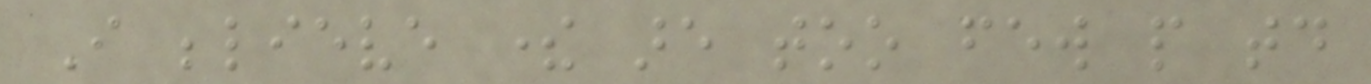I believe there are too few people today
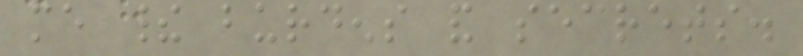me their burdens and secrets.
